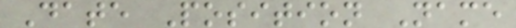Date Position Name
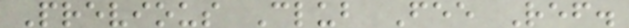Previous Club Fee Ref.
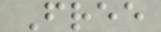Free
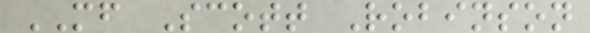MF Scott Robinson
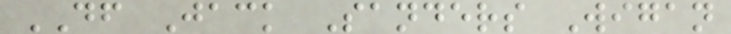DF Jack Sanders Wigan
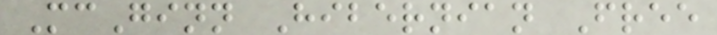McGinn Hibernian Free
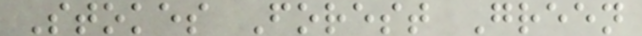Stokes Forest Green
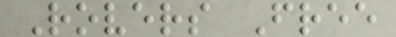Rovers Free
